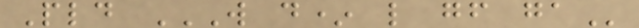Pld W D* L GF GA
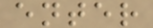enter
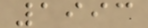1993
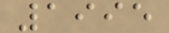1995
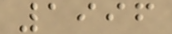1996
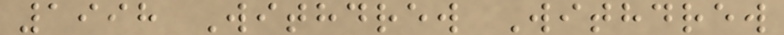1998 Withdrew Withdrew
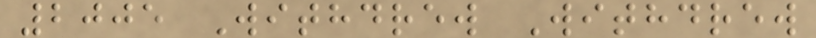2005 Withdrew Withdrew
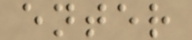enter
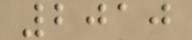2010
